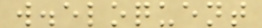w.eloquent
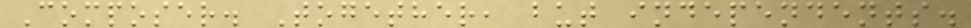Composer. Together, but independents.
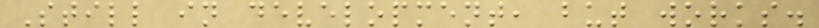Still in development, but works.
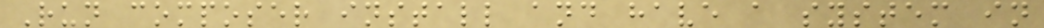Run composer install and have a system in
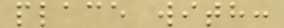place with:
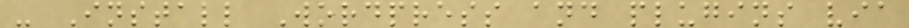- Install Wordpress and plugins via
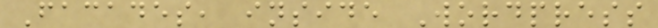Facades, inside Wordpress
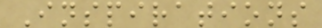Inspirations
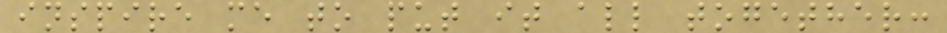inspire me to put it all together:
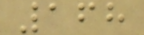168
